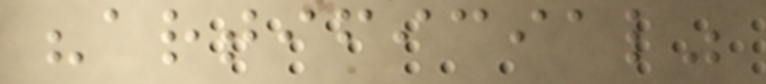"artificial"
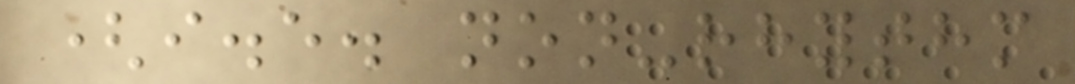(i.e. non-rhythm
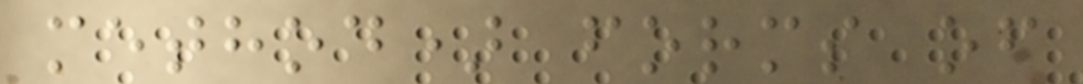method) forms of
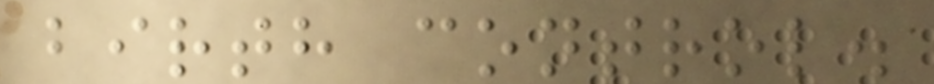birth control.
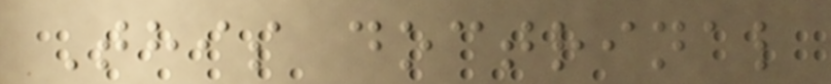This doctrinal
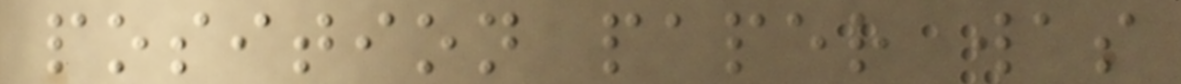position paper was
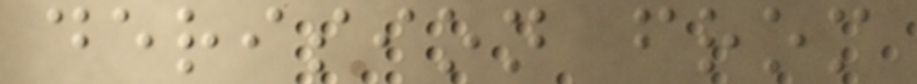derision from
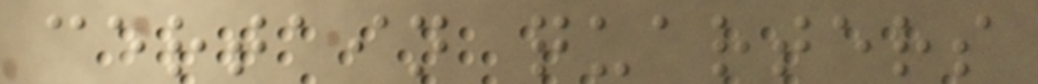certain quarters
